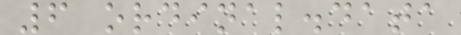6 ordinal.data
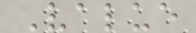Value
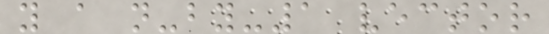y a n-by-1 vector
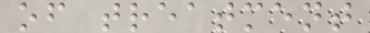of treatment
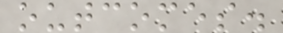outcomes.
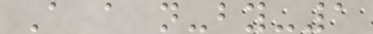A a n-by-1
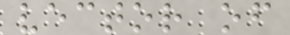vector of
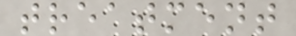treatment
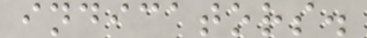indicators.
